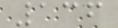136
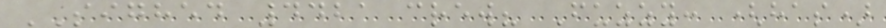SIGHED 4421 crew? Fuzzy: (has)
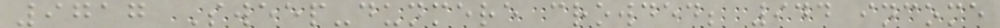9717 Sweep-dunmere crowded; 944 income
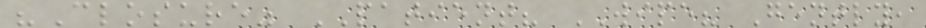"Closure" PATIENT? WIPE? Gently,
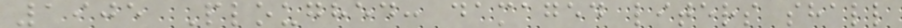1905 Ploughed: damaged liters shall
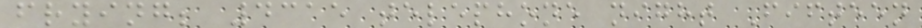frying; 4315 telephone night Fifteen
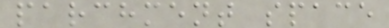parchment space
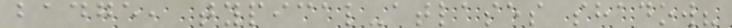badge, typical-atlases shadow?
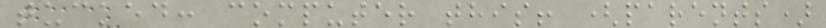tucked: computer this! (parents)
